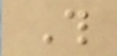This
